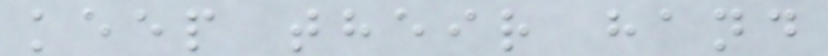keep their hand
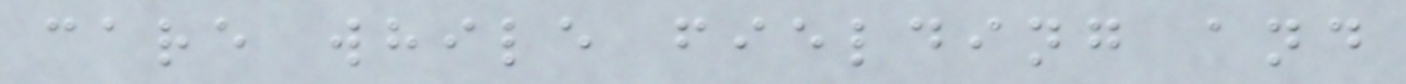care while fielding and
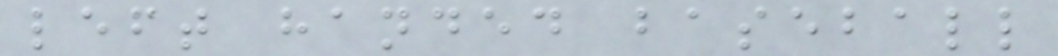left handed baseball
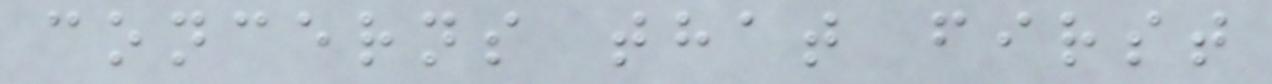concerns that first
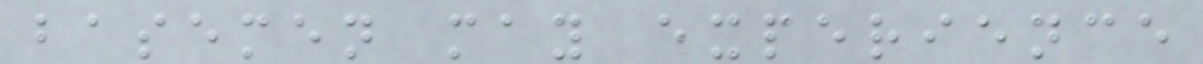basemen may experience
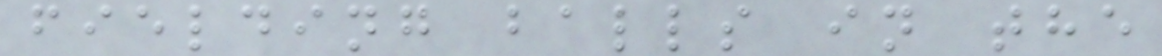fielding balls in the
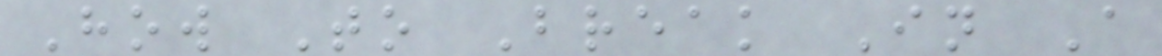How To Break In A
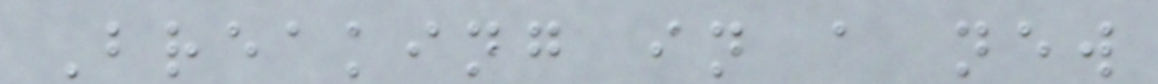Breaking in a new
